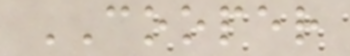COOPER
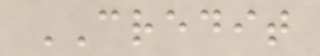CREDIT
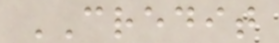CREDIT
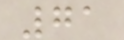71
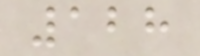128
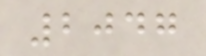2047
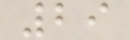29
